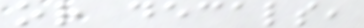or decals,
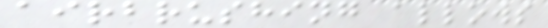airbrushing allows
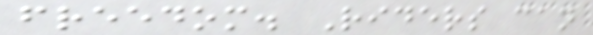freedom. Riders can
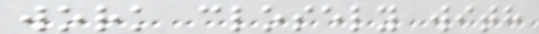work closely with
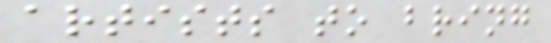artists to bring
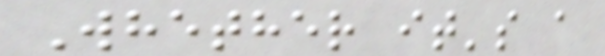Whether it's a
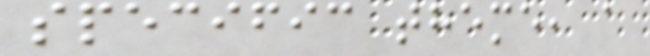specific theme, a
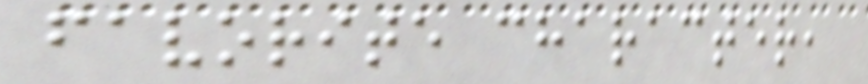favorite character,
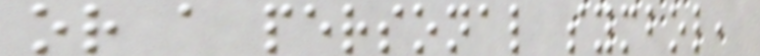or a personal symbol,
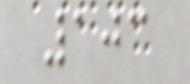103
